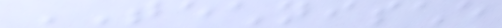TECHNISCHE
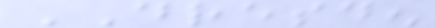DRESDEN
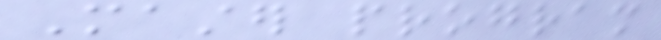Master program
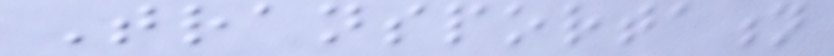Transportation
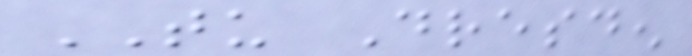TU Dresden
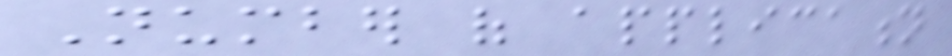Number of application
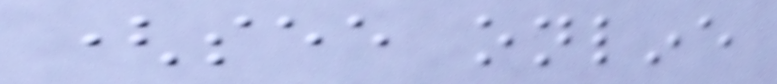(see online
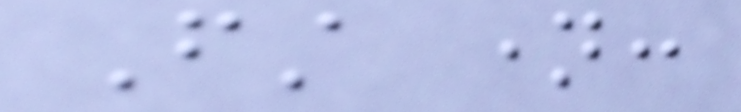First name:
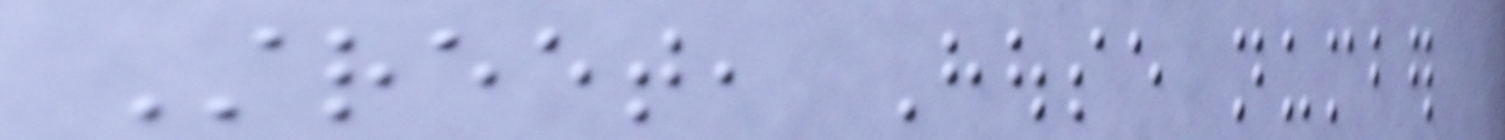Street, House number
